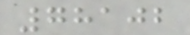78102
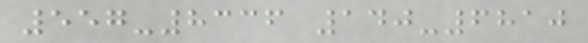557-8336 140-6810
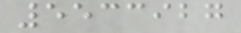5533927
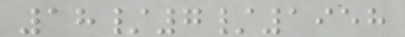18/7/1958
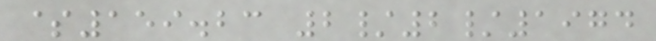$159.23 2/2/1974
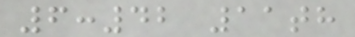6:42 11th
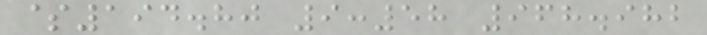$194.80 9:58 968.982
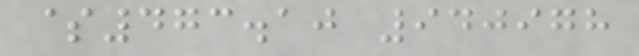$473.10 940978
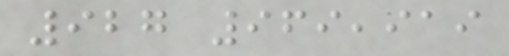927 969,919
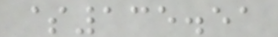$135.51
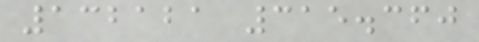132121 315.360
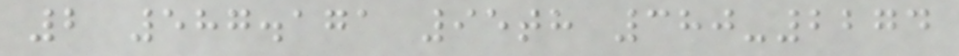2 587.171 95th 380-2274
